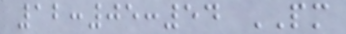12:05:54 PM
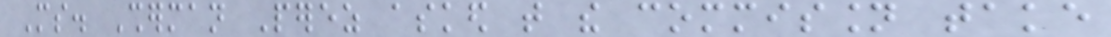Ms. Sherman Perez asked that the commission take
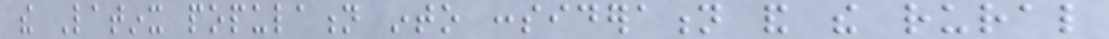the Latinx population into consideration and the rural
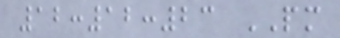12:12:23 PM
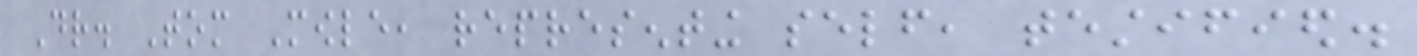Dr. Tom Mowle, representing self, testified.
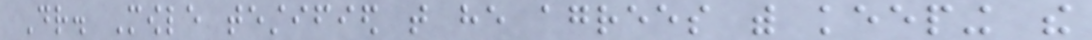Dr. Mowle testified that he agrees with keeping the
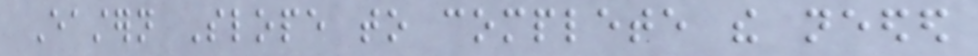Eastern Slope to complete the needed
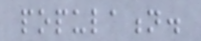population.
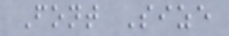Font Size
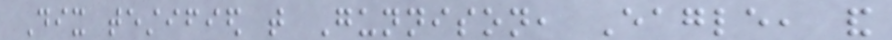Dix testified that Gunnison, Eagle, and
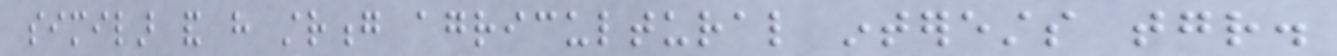similar and have strong agricultural interests together.
